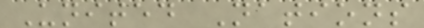United Nations
